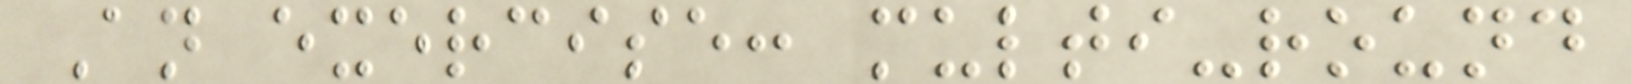An exercise: multi-round
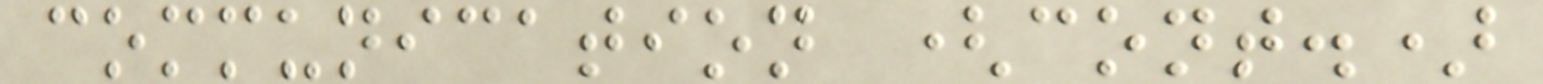communication (cont.)
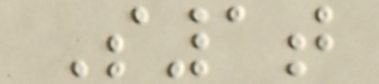S1t
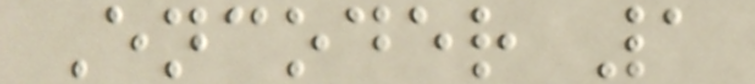Encoder 1
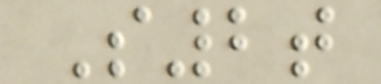S2t
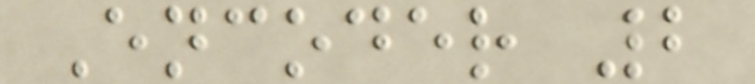Encoder 2
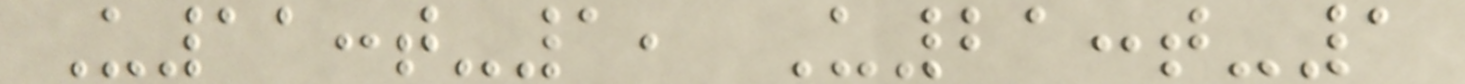U11:t-1, U21:t-1
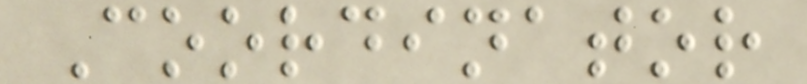Coordinator
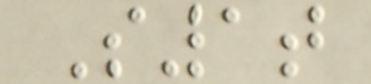S1t
